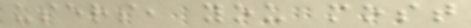users, you most
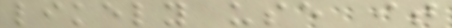likely use it
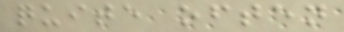quite often
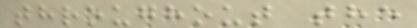throughout the
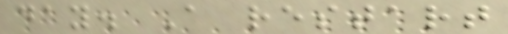day. A restart
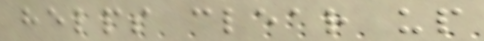helps clear up
